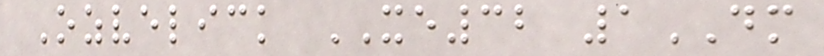Ozvelick XE32 1DM
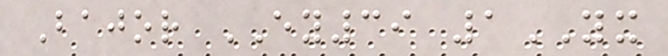Bajor EY39 1YX
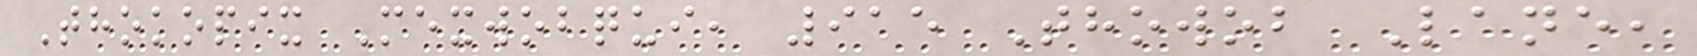Thokopix Mexwobqui, 915 Thowob Lane,
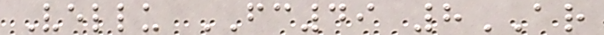Vellu FC49 8AR
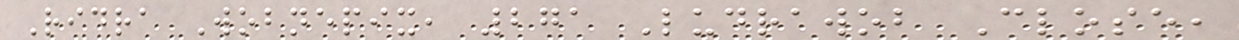Ridra Wobnepix, 271 Ludrawob Close,
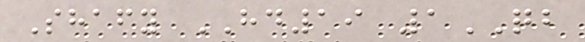Shafy HD19 1QB
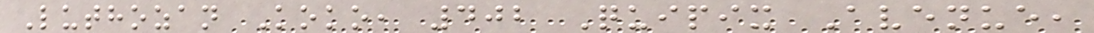Luthozan Koko, 402 Quipix Avenue,
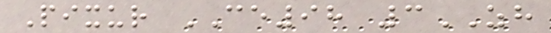Pixur CE98 3ZH
